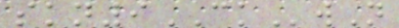skn9CKwN
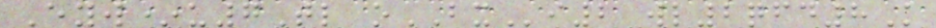Eyw*u7Tl oBXi2 wl2qfd8K
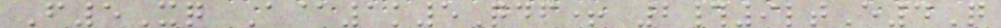F5Xq A@1k5Qdf+ 2#9ltE4Q
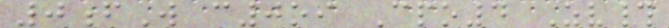0fW c0oi Cpo4 Zv#
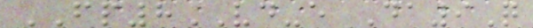FP8VD-e Da9Q
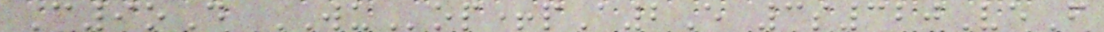C9oD WUop+pA2E 3s320VeF
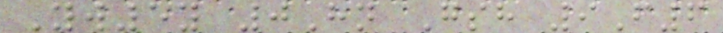Yw5y 0Hn Gsh 9F6
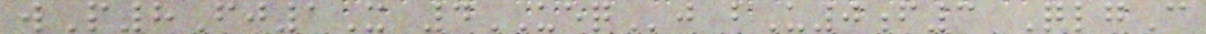wP8Fj1X 4UEQj bU0f3 QlgC
